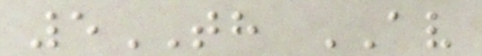5TH AV
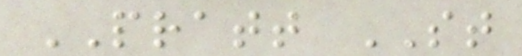PRATT ST
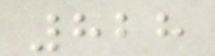828
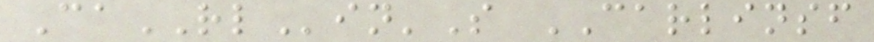CaRLin'S CARLINSF
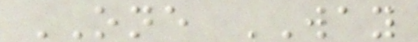ONE WAY
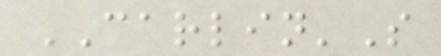CARLIN'S
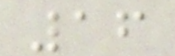16
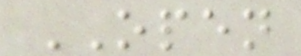OPEN
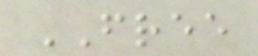FREE
